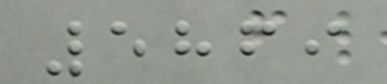5869
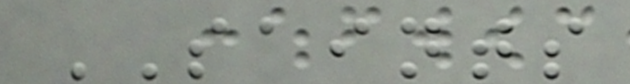SAINTS
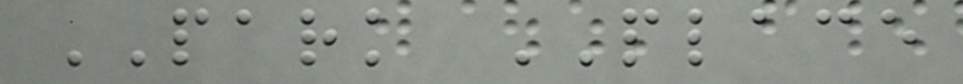PARK PLACE
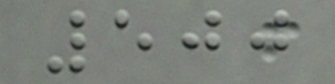500
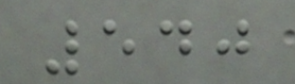540
